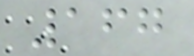167
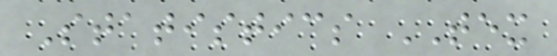Statistics TEX
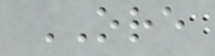ORE
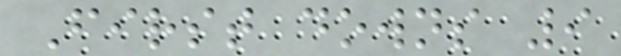First downs 9
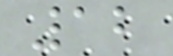12
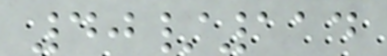40/114
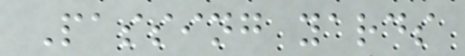Passing yards
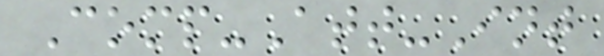Comp-Att-Int
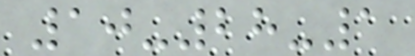10-28-1
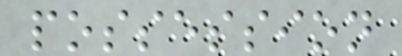possession
